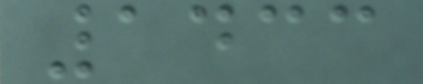1433
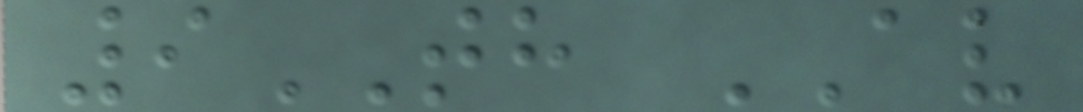9TH AV
